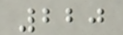220
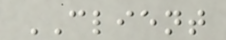CLIENT
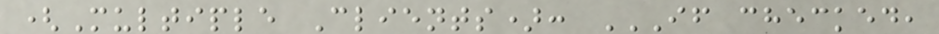(Multiple Clients): IF CHECKED,
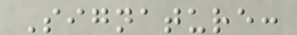Signature:
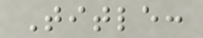Title:
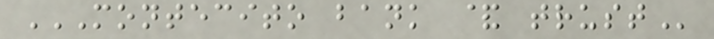MONTECITO BANK & TRUST
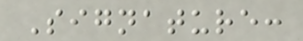Signature:
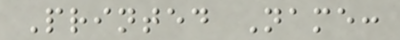Printed Name:
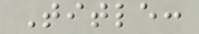Title:
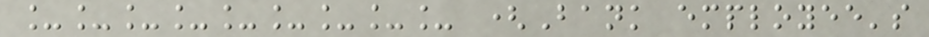_________ (Bank employee's
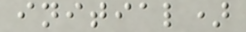initial)
